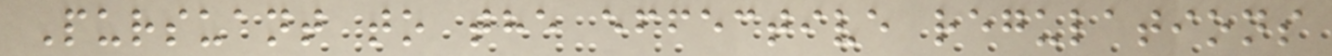Pursuant to the effective regulations
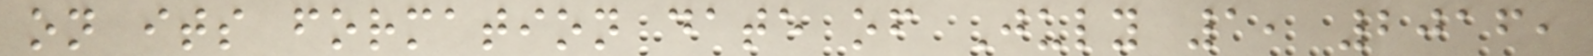on its formation date of July 1, 2016,
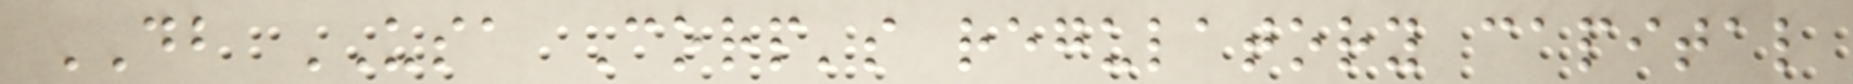DB USA Corp's regulatory capital
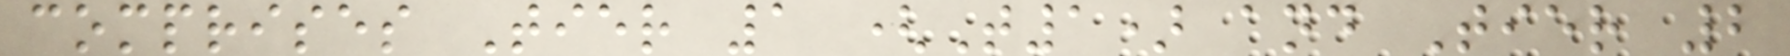comprises Tier 1 (T1) and Tier 2
